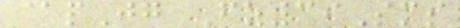@pJg Fz39Sms
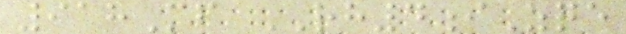918Mf RH4iZqe
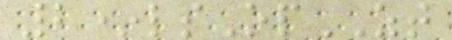2*lsOpZT
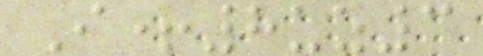I+8uz3
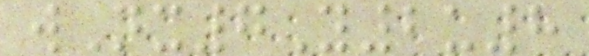wNx7Y2u8
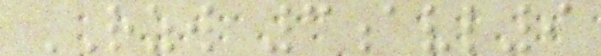RZW 3avl9
